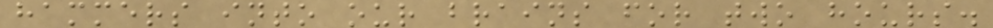hammers into our brains for two hours.
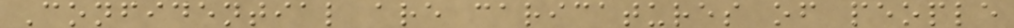Confidential are caricatures of people
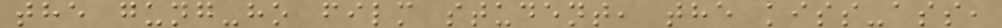the gung-ho film student, the kiss-ass,
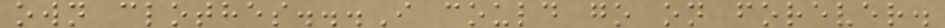own clothes...I could go on forever.
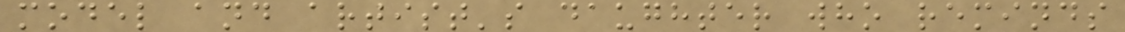model and artist's daughter who reminds
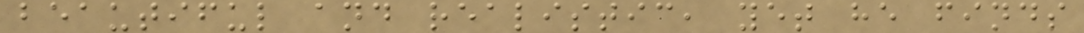beautiful and realistic, yet he finds
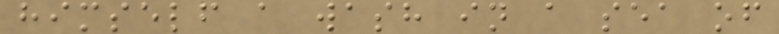himself a wash in a sea of
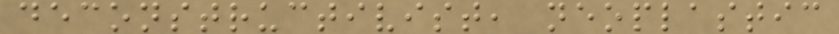deconstructivist, neoplastic
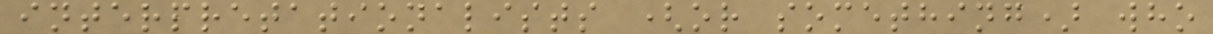interpretationalists (or something) who
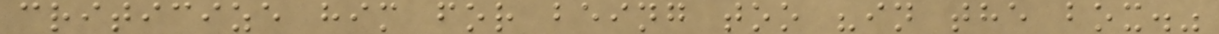criticize him for being too "in the box."
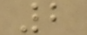2
